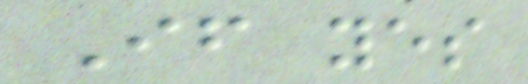If yes
